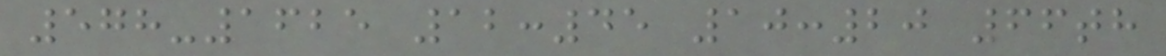578-1625 12:45 10:20 66th
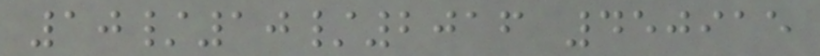10/10/2016 450915
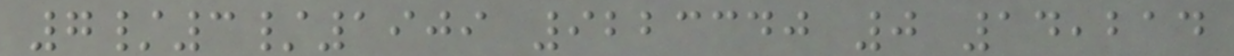7/3/1909 9223340 0 14,214
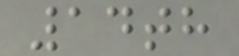14th
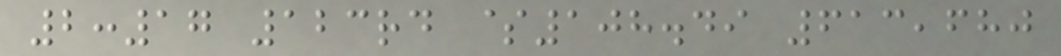2:17 123rd $108.49 613,680
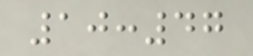10:47
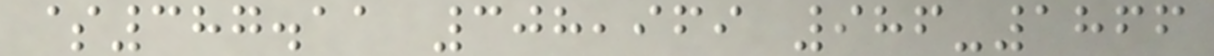$387.11 308,969 986-1866
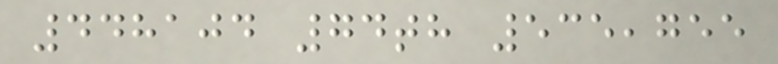448104 74th 535,755
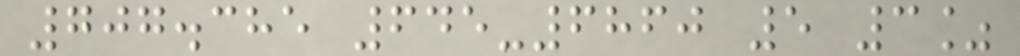707.385 645-6860 5 3%
